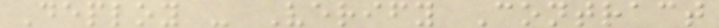Deploy - Verify Contract
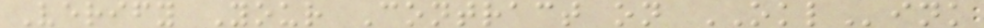Verify Your Contract on OKLink
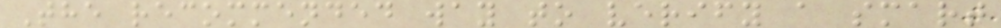The recommended way to verify a smart
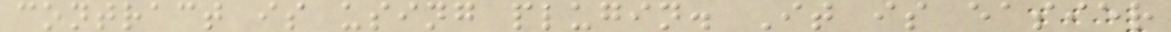contract is using plugin. It is easier
